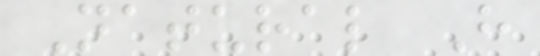Natural H
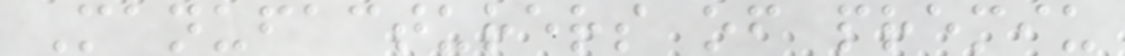Manufacturers of premiu
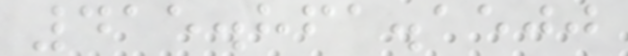415.861.1500
